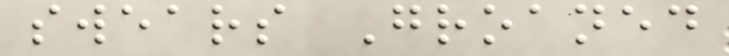swears Groaned
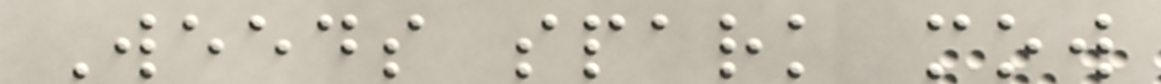Weeds spark mow
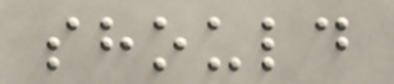should
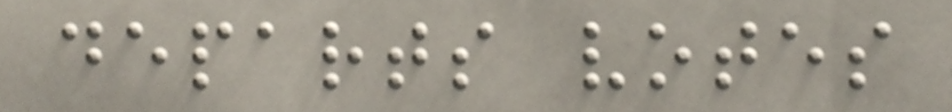departs votes
